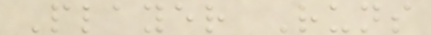Player Runs
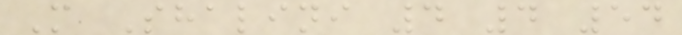M Shalini 4 4 54
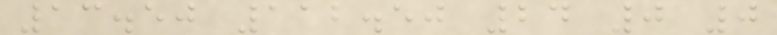13.50 112.50 24 0 0
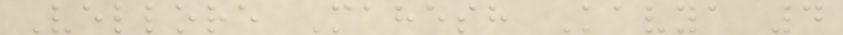Vellore Mahesh Kavya 4
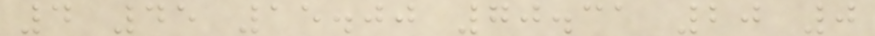4 45 15.00 70.31 20 0
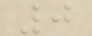0
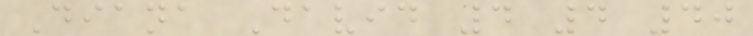Diana David 4 4 40
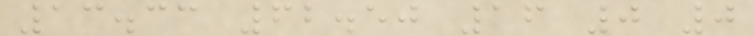13.33 62.50 16 0 0
